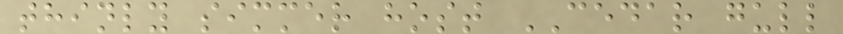thinly simmer host CEDAR gull
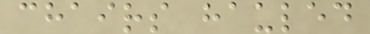chairs hauled
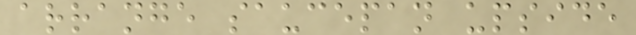arrange saucepan upside
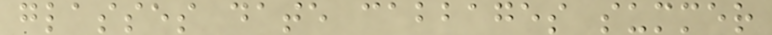glasses date cabbages summer
